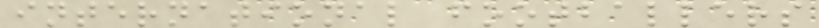international footballers
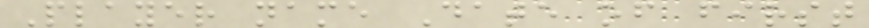Player name Date of first
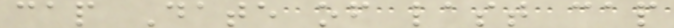cap Date of last cap
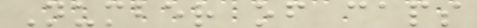Number of caps
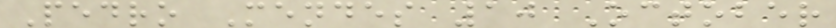Pedro Mendes 10 October
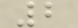2
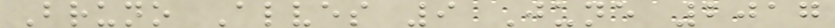Bruno Alves 9 June 2017
